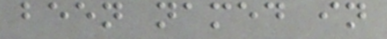been named in
